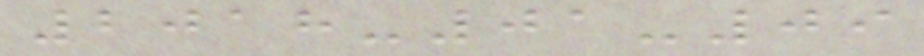2018-01-09
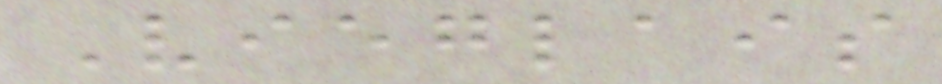Vieglais
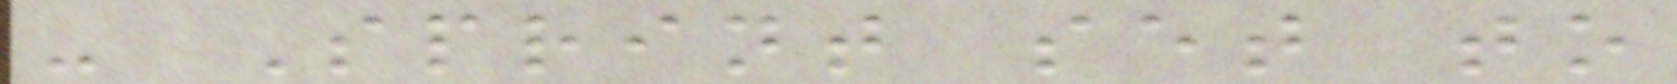- Sprint set to
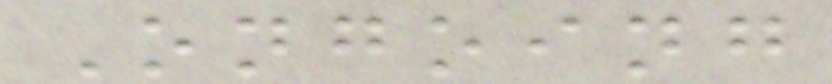Ongoing
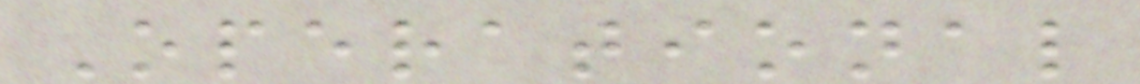Operational
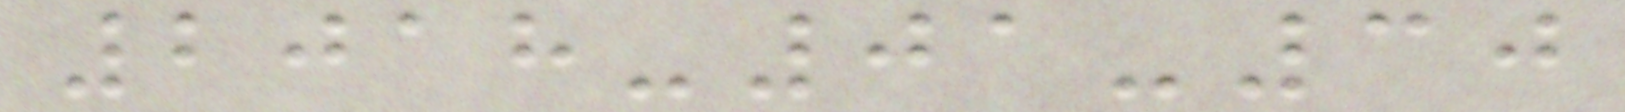2018-01-30
